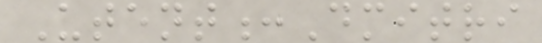Utent:Dmitri
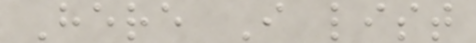Here I list
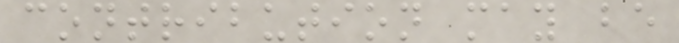contribution may be
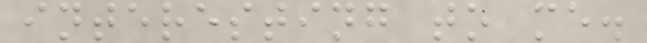interesting to me.
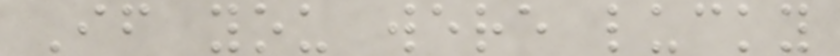If you were lucky
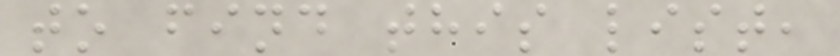to find this list,
